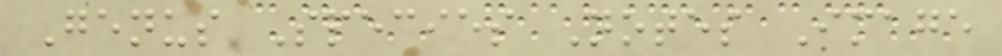Genus Species Notes Image
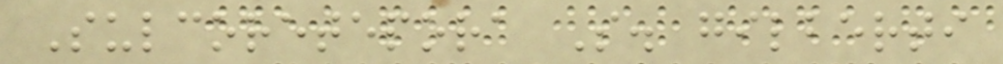Sulcoretepora S. gilberti
